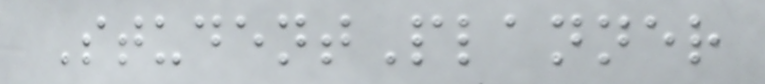StudentPlanner
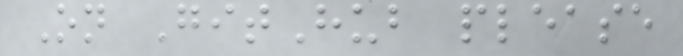On GitHub please
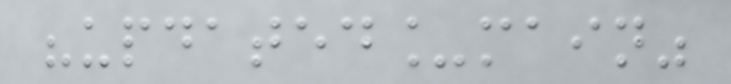"updated_main"
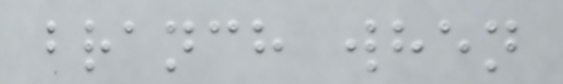branch when
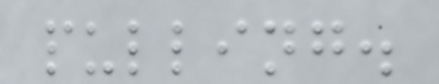pulling.
